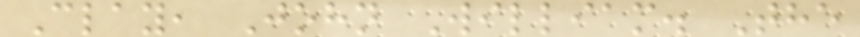Clay, John William. The
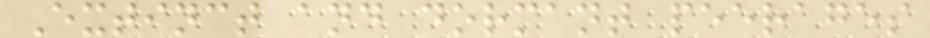Extinct and dormant peerages
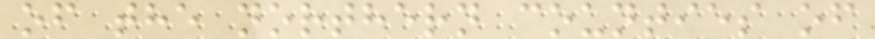of the northern counties of
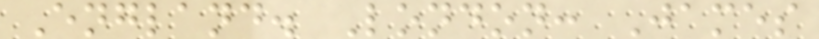England. London: James
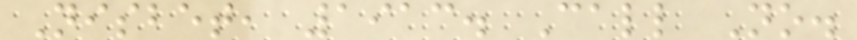Nisbet, 1913. Call No.
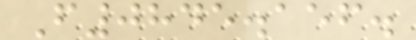F0845.156.
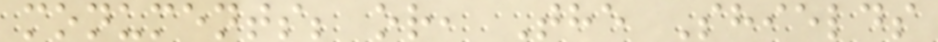monuments; or, The Shields
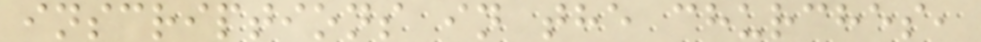inscriptions in the churches,
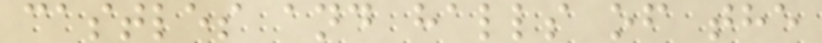castles and halls of the
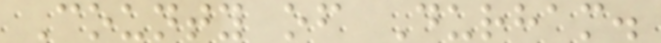County of Durham.
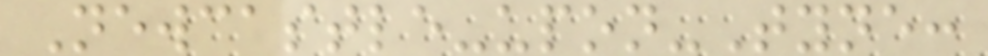Newcastle-upon-Tyne:
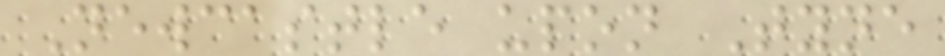Newcastle upon Tyne
